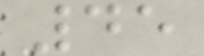45
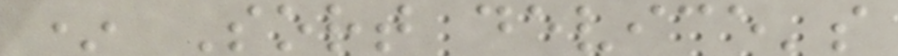* Sort device's
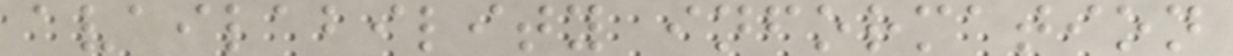availability information
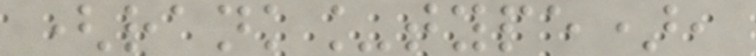(rank_type),
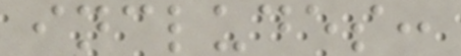includes:
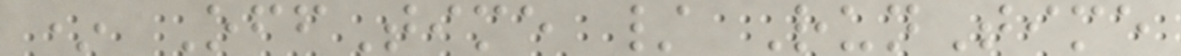* OffTime / RunTime
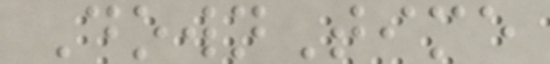DownTime
